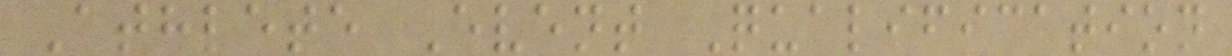Athlete Event Qualification
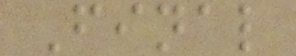Final
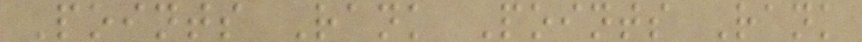Points Rank Points Rank
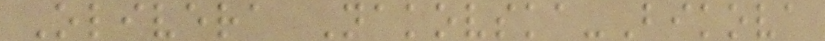Olivera Nakovska-Bikova
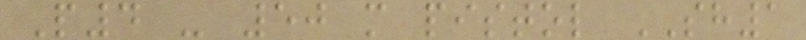P4 - 50 m pistol SH1
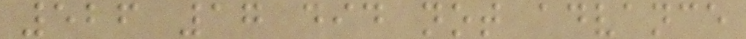526 17 did not advance
